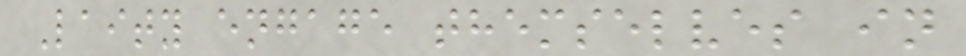Laity engage themselves in
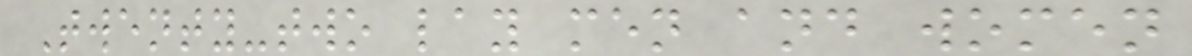Twenty-two lay men and women
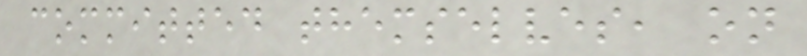committed themselves, on
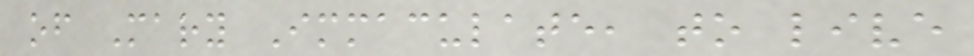of Mary Immaculate, to live
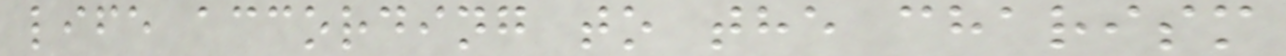life according to the charism
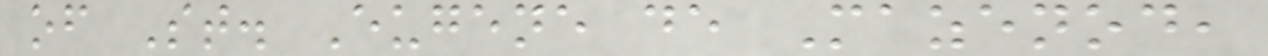of St. Eugene de Mazenod,
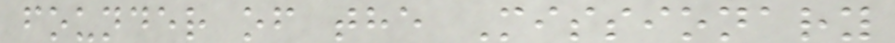founder of the Missionary
